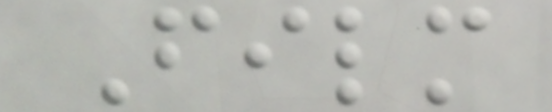Film
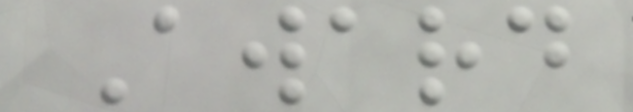Award
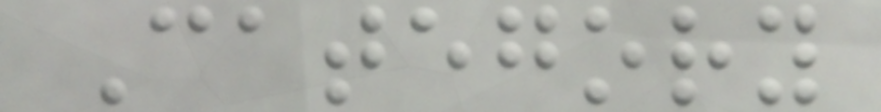Category
